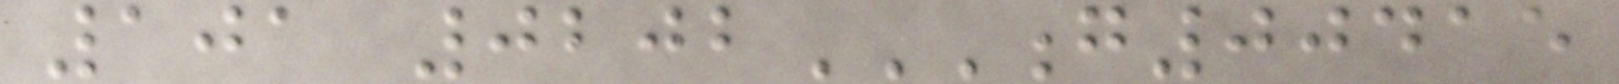101 0202G00415
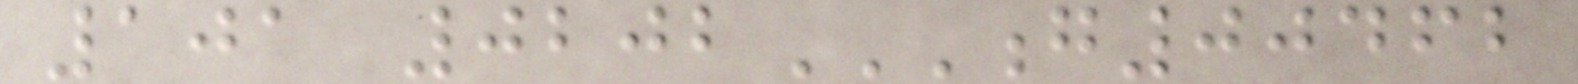101 0202G00462
